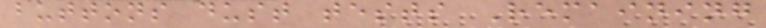buttons dust tests Remaining
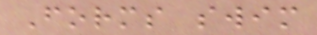Forms swim
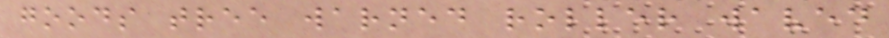goods tree warned roller waved
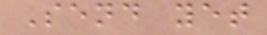Send yet
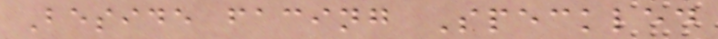Beside facing Speckled
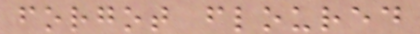forgot floured
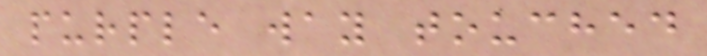purple way touched
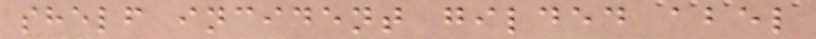shelf incident gilded abel
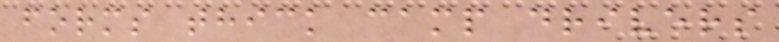forms thick camp drivers
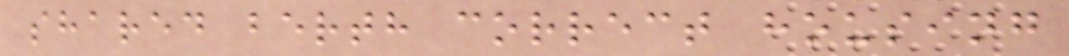shared berth correct housing
